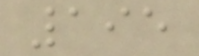195
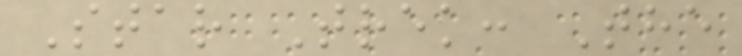Star Trek: The
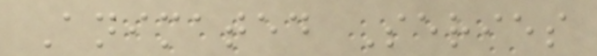Animated Series
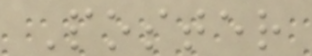Poster
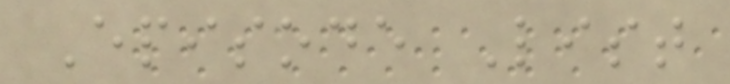Episode List
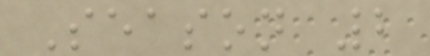Season 2
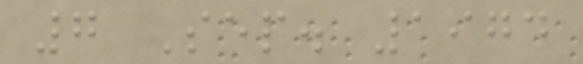7 Sep. 1974
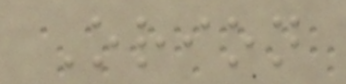Orion
